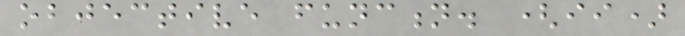objective function. (ii)
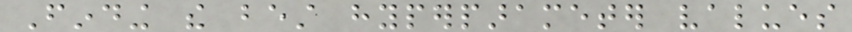Finding the best hyperparameter values
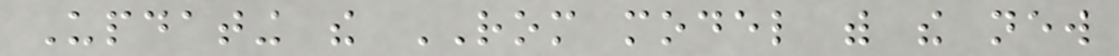Updating the ROM model with the new
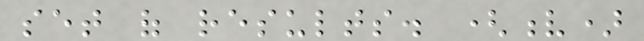set of results. (v)
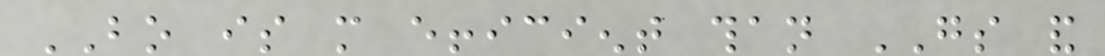BO is more efficient than GS and
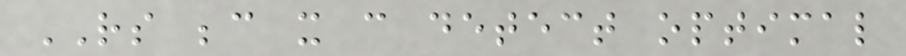RS because it can detect optimal
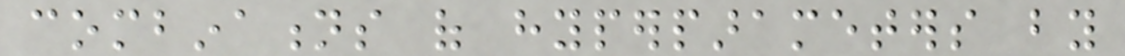combinations of hyperparameters by
